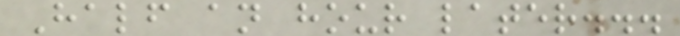Half an hour later...
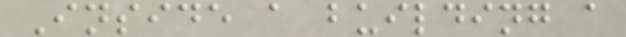Inside a building a
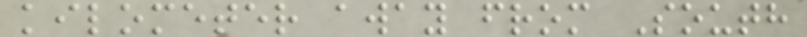kilometer away from South
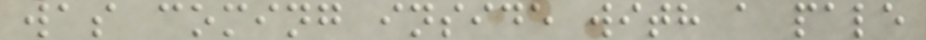was coming inside with a pale
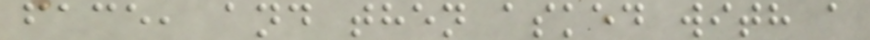face, and then asked with a
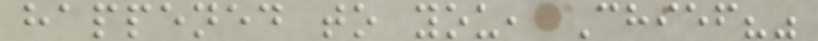happened to you, Chief?"
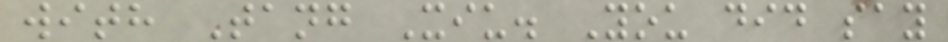with Tang Xiu. You did say
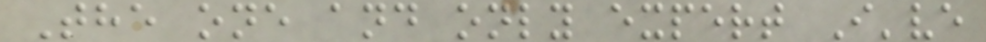The one and only expert I've
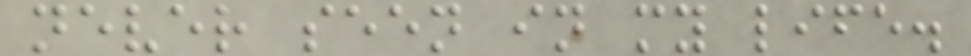never seen in my life.
